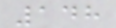148
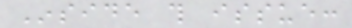Inside this issue:
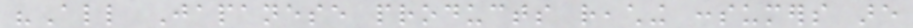"All Japanese products reaching consumers are
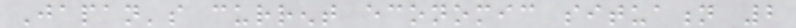Japan's current economic situation 2
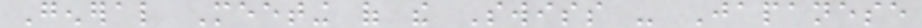General Meeting of the Swiss - Japanese
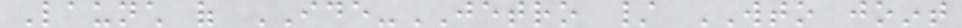Launch of IDE-JETRO / WTO joint
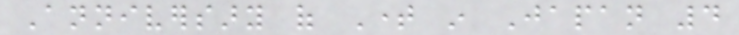Anniversary of Time in Japan 4
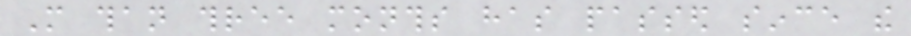More than three months has passed since the
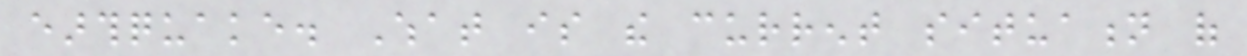earthquake. What is the current situation of
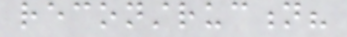reconstruction?
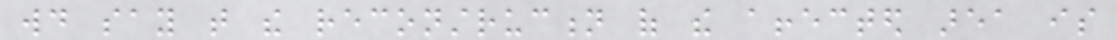would say that the reconstruction of the affected area is
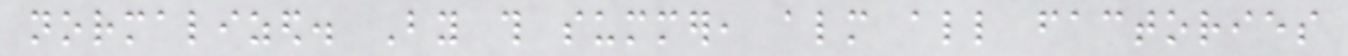normalized. By this summer, almost all factories
